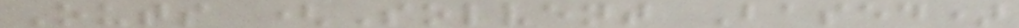Outs (Solvent Based)
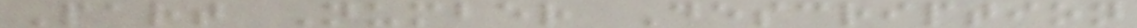Part Number Description
